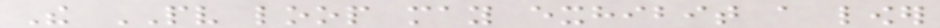The PV loop may exhibit a lower
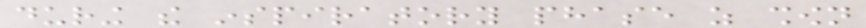during the inspiratory phase as shown
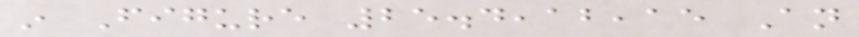in Figure 25.4,12,15 An
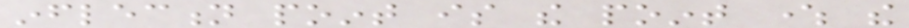inflection point is the point where the
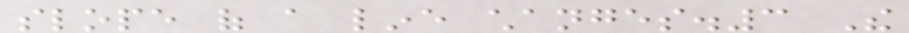slope of a line changes.3 The
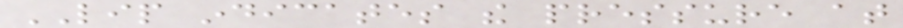LIP indicates the pressure at
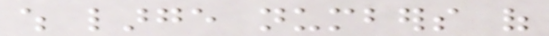which large numbers of
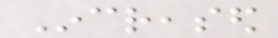Increased
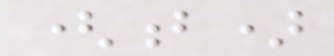(b)
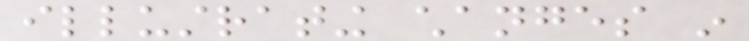illustrating changes in
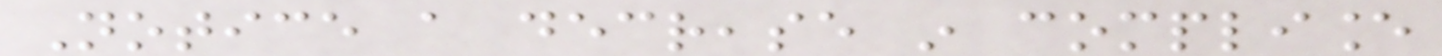Notice a decrease in compliance
